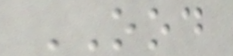OOD
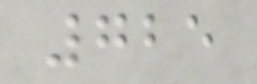725
